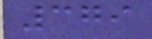379
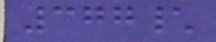377\
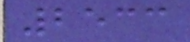2533
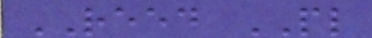REED PL
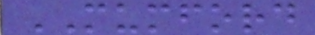MUMFORD
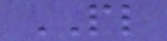PL
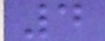4
